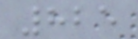825
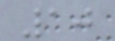10
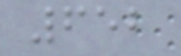652
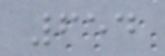654
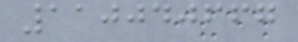110040667
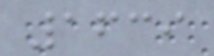1639
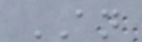AN
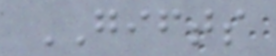GIFTS
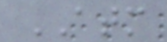ATM
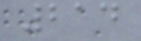214
